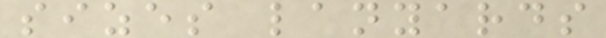sizes lanyards
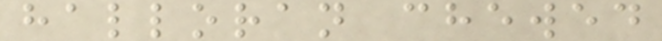halloran chewed
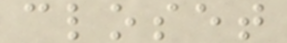closet
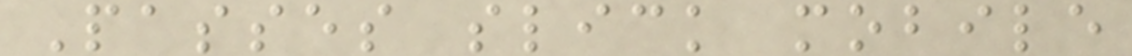Passes slick mobile
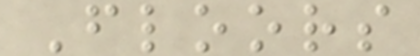Floors
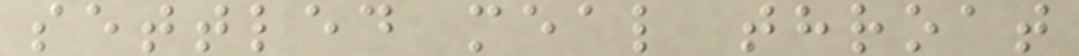settled meal throat
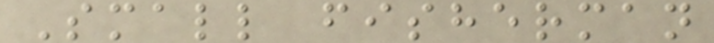Small fisherman
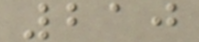210
